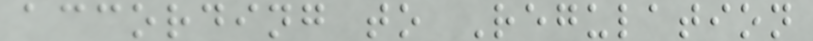according to Regulation
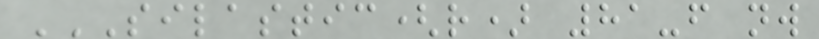SILASTIC(R) 81-F NW
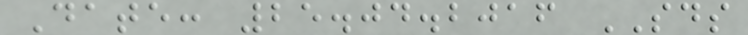Date: 25.04.2016 SDS
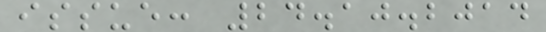issue: 24.10.2014
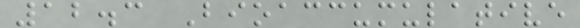12.3 Bioaccumulative
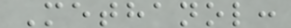Methanol:
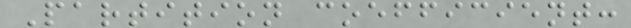Partition coefficient:
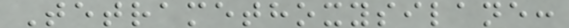Tetramethoxysilane:
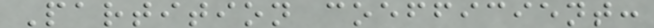Partition coefficient:
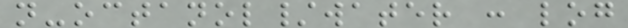n-octanol/water : log
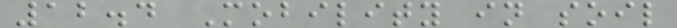12.4 Mobility in soil
